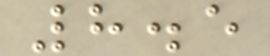8.5
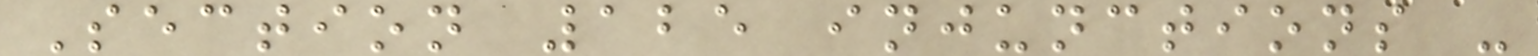Section 125 injunctions -
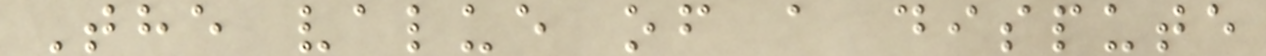The value of a dispute
